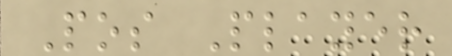Pos Player
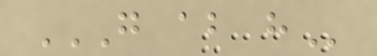G AB H
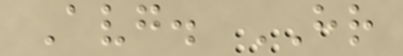Avg. HR
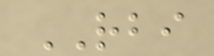RBI
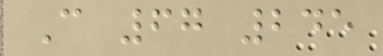C 67 245
